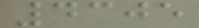4305
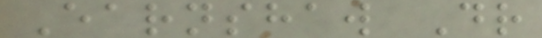Earnshaw Dr
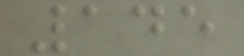145
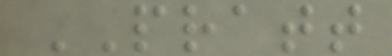PRATT
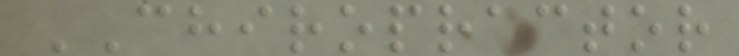CHIROPRACTOR
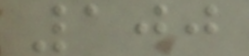100
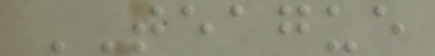TEAGUE
